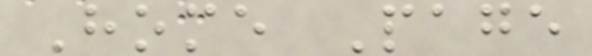Home Page
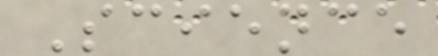Science
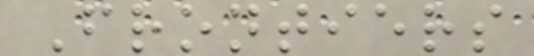Frontiers
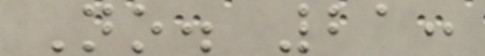No. 21:
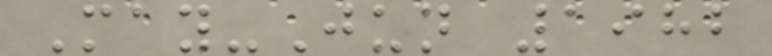May-Jun 1982
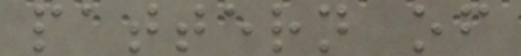pattern of
